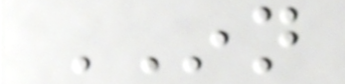INN
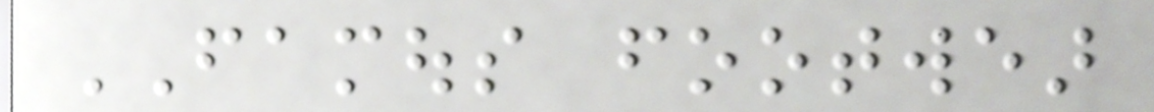FAMOUS footwear
